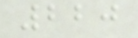220
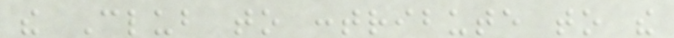the Club to contribute to the
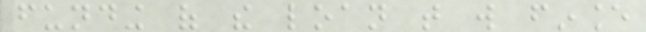funding of the loan that will finance
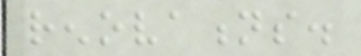renovations.
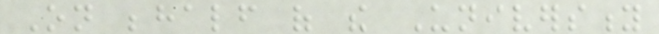On behalf of the University
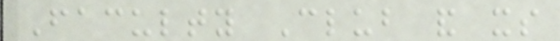Faculty Club and its
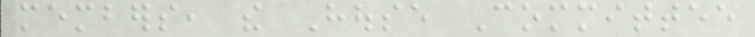members, the House Committee
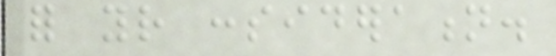for your consideration.
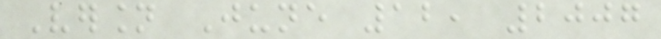Version June 12, 2007
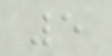5
